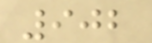902
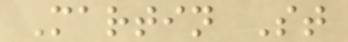Martin St
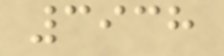3938
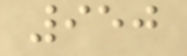950
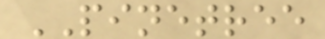PINETREE
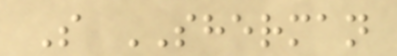S SHERMAN
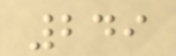249
